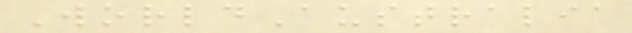WorldAustralia
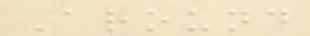Around
